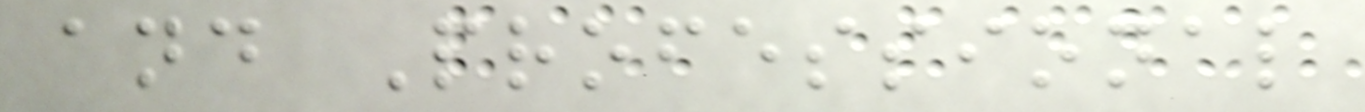and Professional
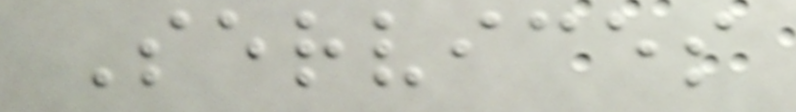Services
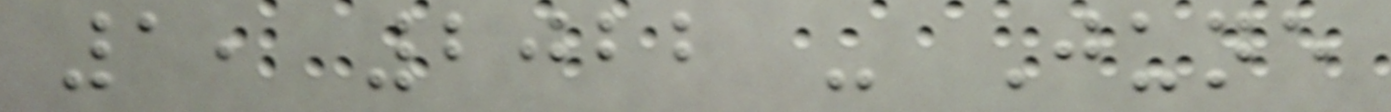1, 2022 - June
